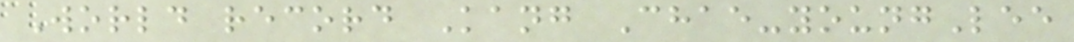World record Kang Chae-youngLee
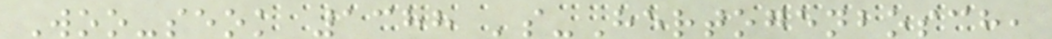Woo-seok 1388 's-Hertogenbosch,
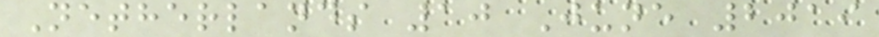Netherlands 10 June 2019
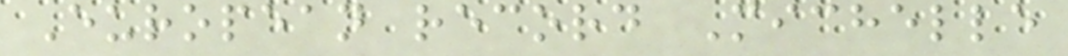European record Michelle
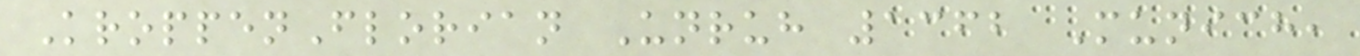KroppenFlorian Unruh 1362 Munich,
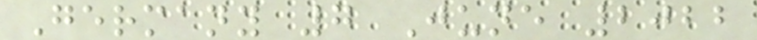Germany 7 June 2022
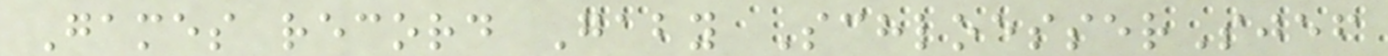Games record Gaby SchloesserSjef
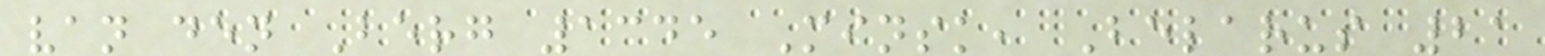van den Berg 1345 Minsk, Belarus 21
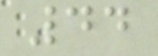44
